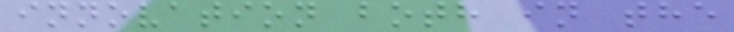innovation both in the
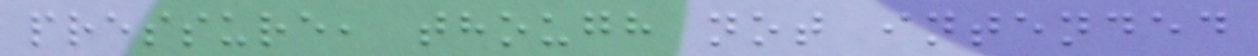pressure, though not intended
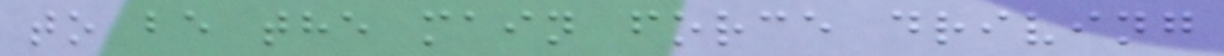to be the main force driving
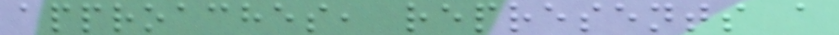approaches, represents a
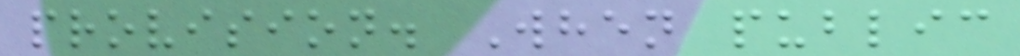provision. When public
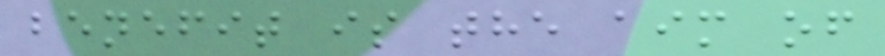benefit is the aim of
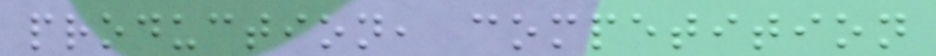production, competition
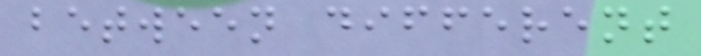between different
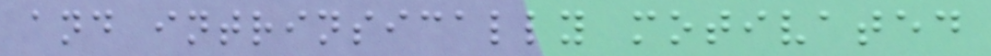and intrinsically motivated
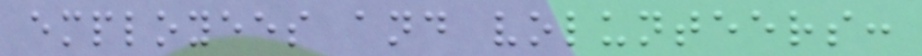employees and volunteers:
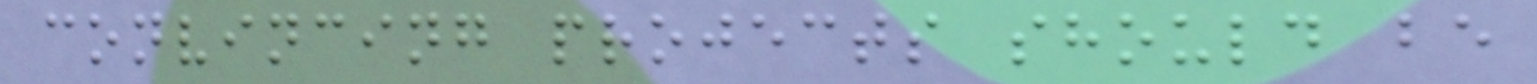convincing projects should be
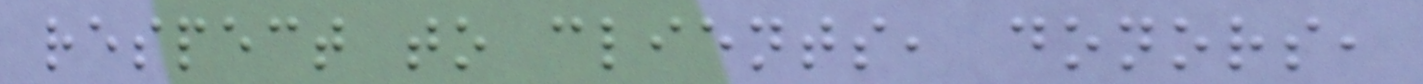respect to clients, donors,
